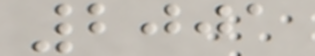2001
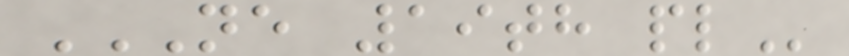NE 19TH PL
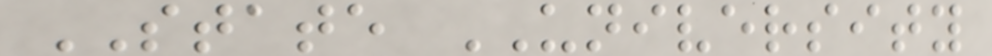STATE UNIVERSITY
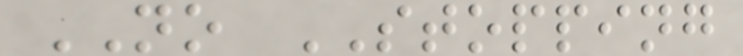NO STOPPING
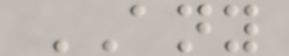ANY
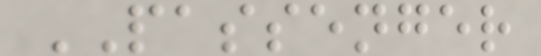PASSENGER
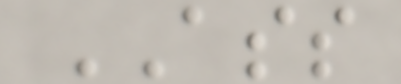ASS
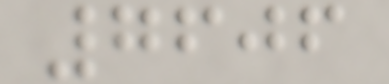7606
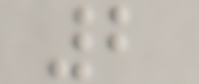2
